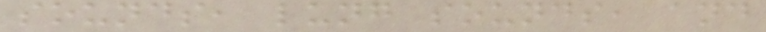sounds, lung sounds, and
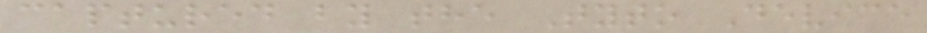captured by the Tyto Device
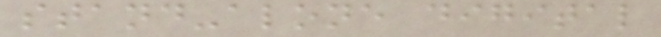stand-alone digital
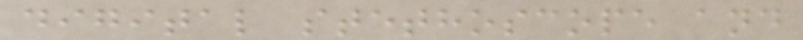digital stethoscope and
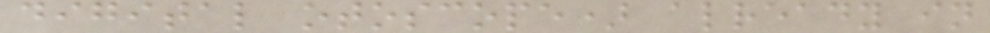digital otoscope) already in
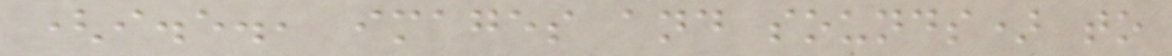(i.e., images and sounds) to
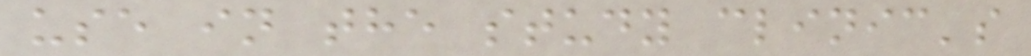use in the study clinic's
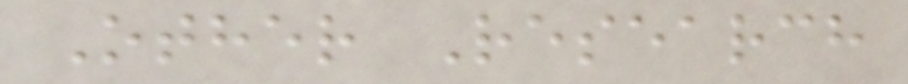Other Research
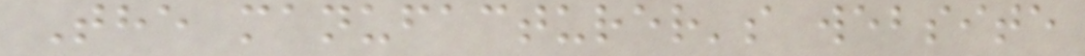The manufacturer's website
